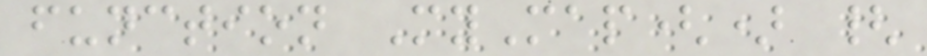function MyMap() {
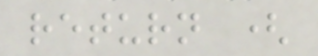return (
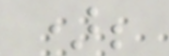);
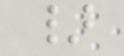}
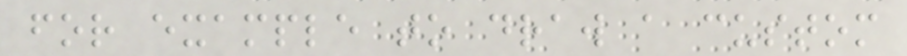for example to draw a custom
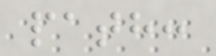path:
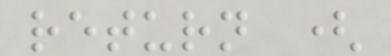return (
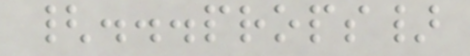{...props}
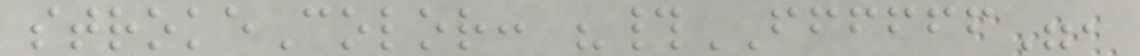strokeColor: "#FFFFFF",
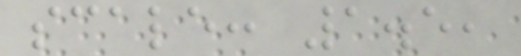scale: 1.5,
